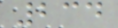234
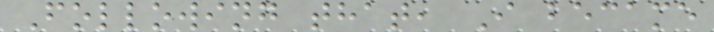Following that, I became
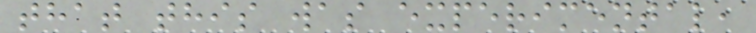that this was experimental,
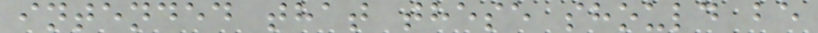intended that these should be
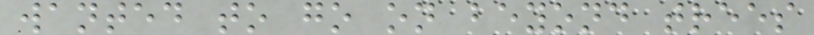wanted to go on beyond trees
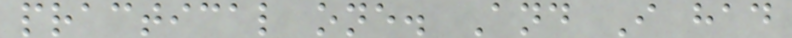practical one. And I had
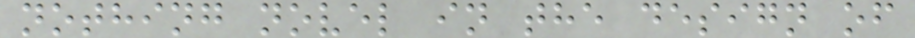nothing novel in the design of
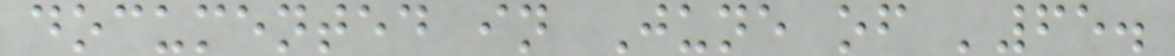documented in June of '65.
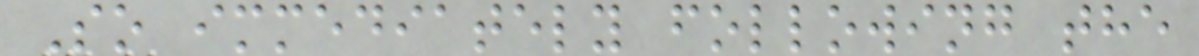So immediately following the
